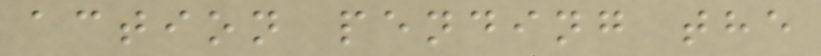action pending the
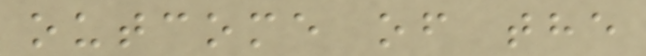outcome of the
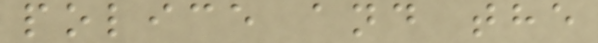police and the
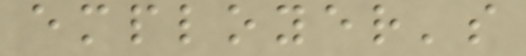employer's
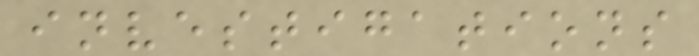investigations
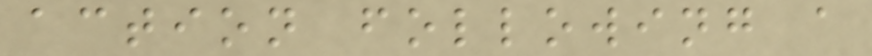action following a
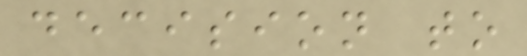decision to
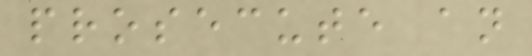prosecute an
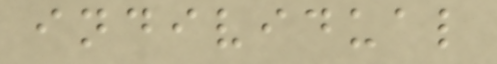individual
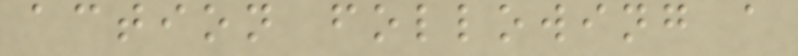action following a
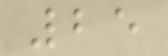25
